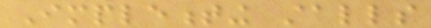Implementing stalls
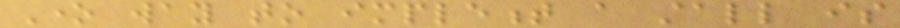One way to implement a stall is
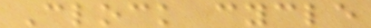Clock cycle
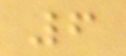6
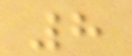8
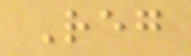Reg
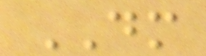DM
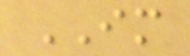IM
